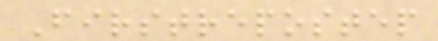Firstrepostep
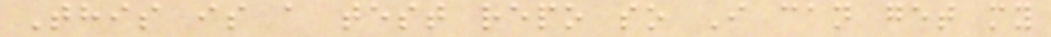This is a test repo so I can get my
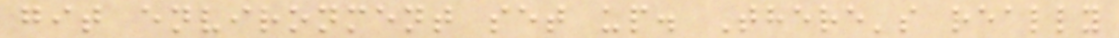git environment set up. There's really
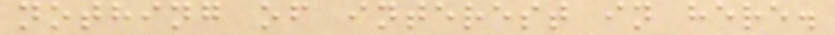nothing of interest in here.
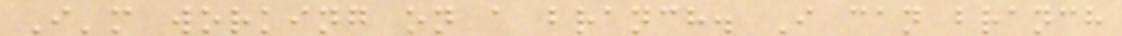I'm working on a branch. I can branch
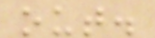out.
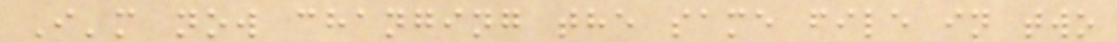I'm now changing the same file in two
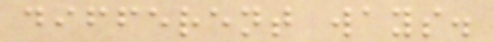different ways.
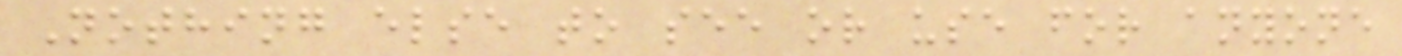Nothing else to see or use for anyone
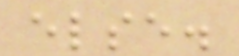else.
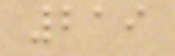219
